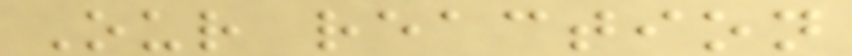Our reaction
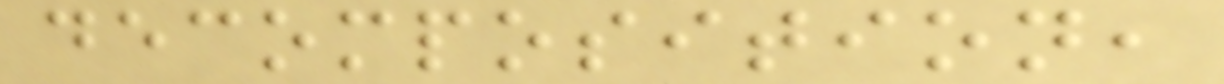decomposition,
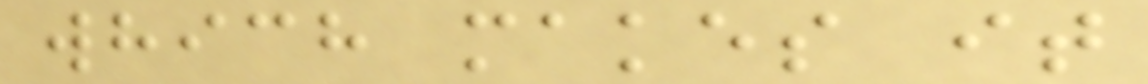which makes it
